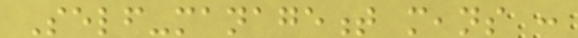Self-management means :
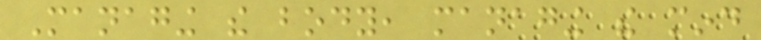Managing the body, managing the mind
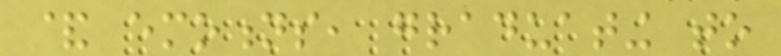& emotions, graduating to
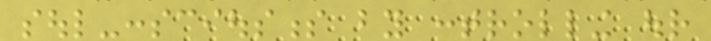soul-consciousness by controlling our
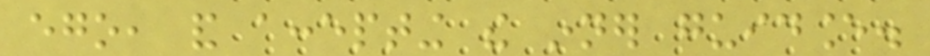ego, and accepting the inner guidance.
